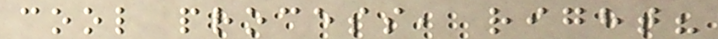cool process, right?
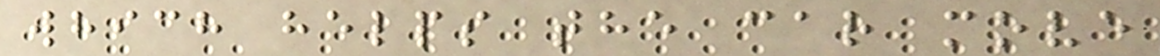which helps the car move
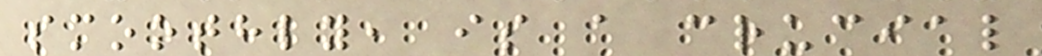smoothly, is a crucial
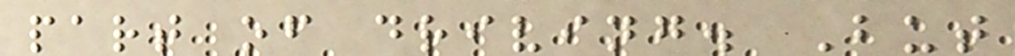part of driving. But
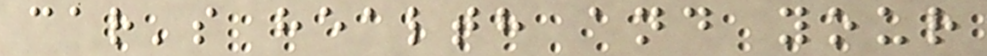car's health and your
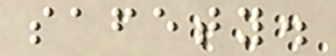safety.
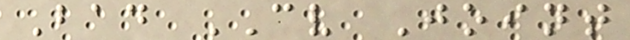Bad CV Joint
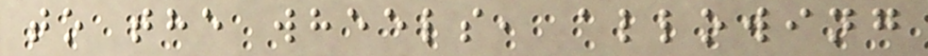to the wheels, allowing
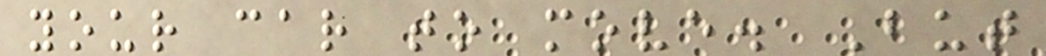your car to move. But
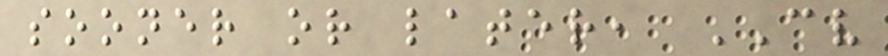sooner or later, CV
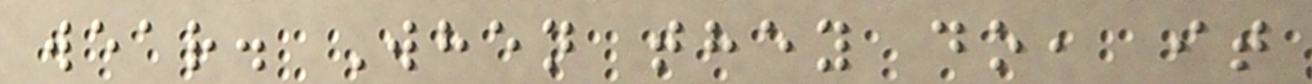wear. When they do, it
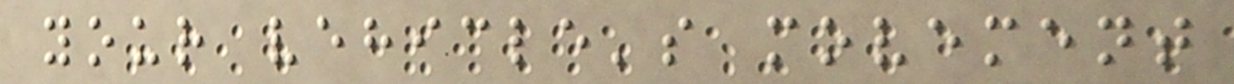your vehicle's movement
